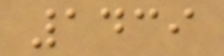1439
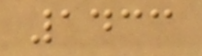1433
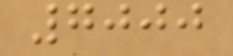7000
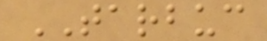TARBUC
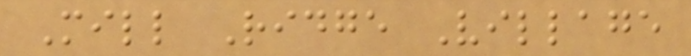Mill Ridge Village
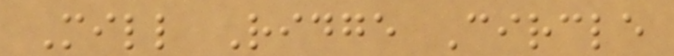Mill Ridge Circle
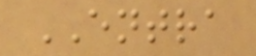ENTRA
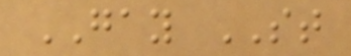GAY ST
